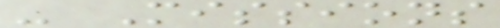- Missions
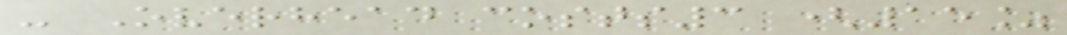- Overhead costs3 (15%
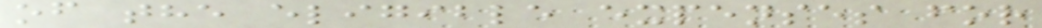of the eligible expenses for
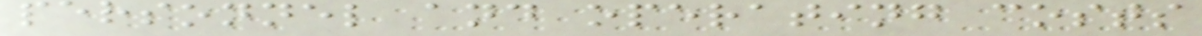personnel and operating costs
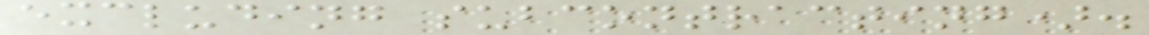excluding subcontracting).
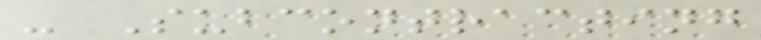- Subcontracting
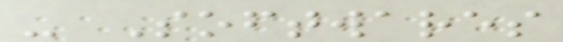- Softwares
